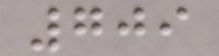709
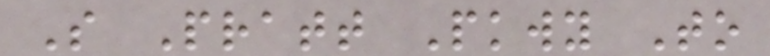S Pratt Pkwy To
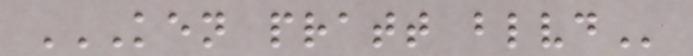KEN PRATT BLVD
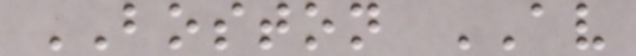BOSTON AV
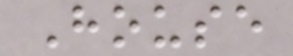House
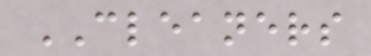CLEANERS
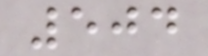504
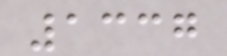1337
